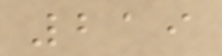219
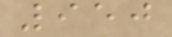950
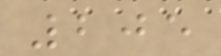205
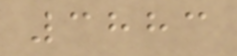3883
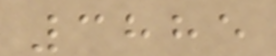3885
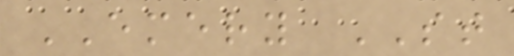EMERY ST
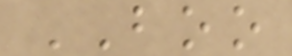BOO
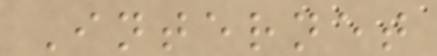Internet
